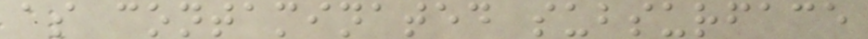as contaminated subsurface
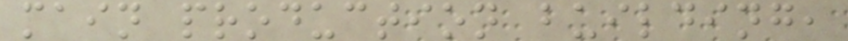main production building,
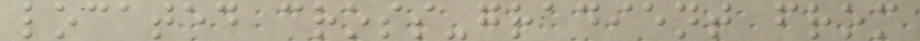located cross-gradient from
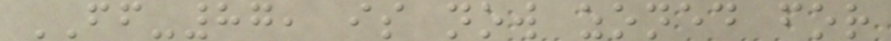FF-87, is now zoned for
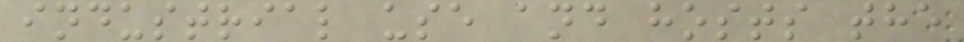industrial use and hosts the
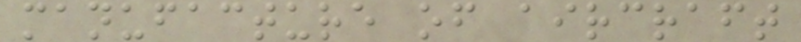manufacture of aircraft
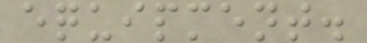equipment.
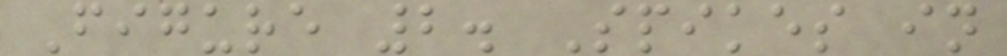Figure 2. Spikes in
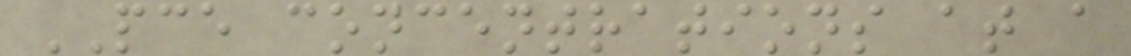PCE concentrations at a
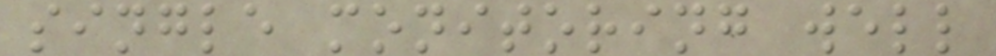single monitoring well
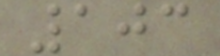103
